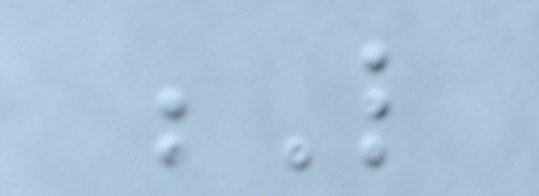L
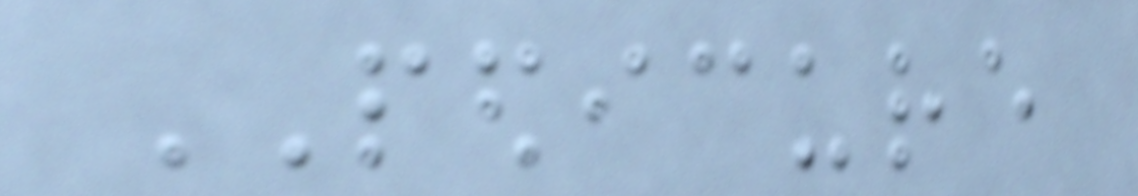PEDICURE
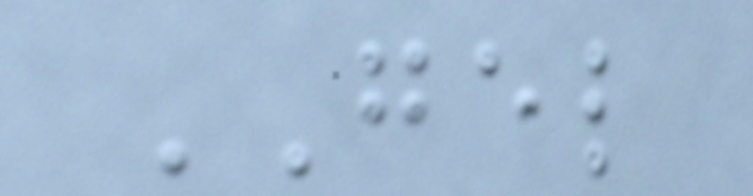GEL
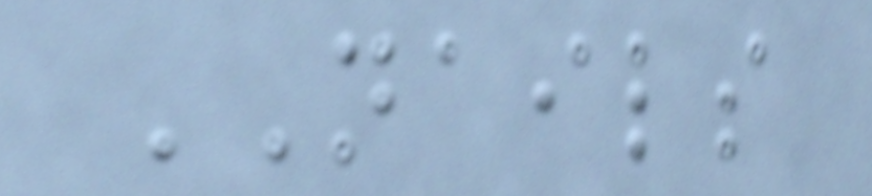NAILS
